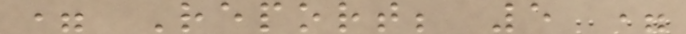= Report; 5 =
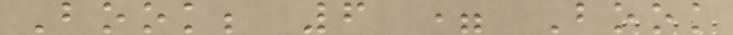Book; 6 = Book
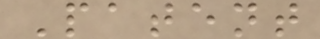Patent
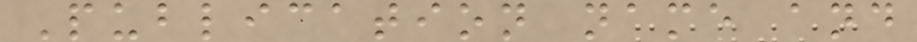Publication name and
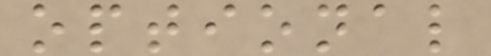optional
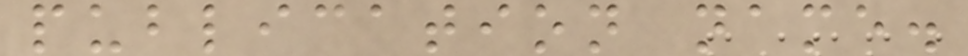publication name.
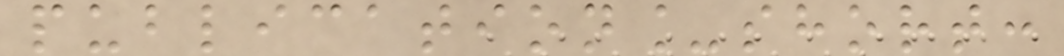publication_short:
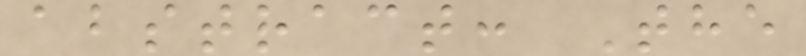abstract: The
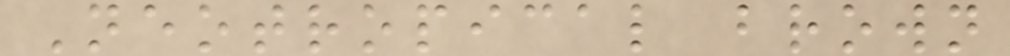Neotropical brown
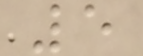5
